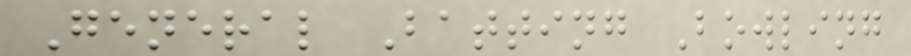General Batting Bowling
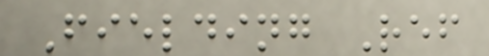Fielding Ref
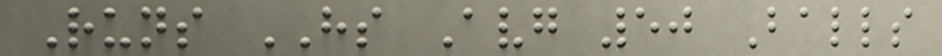Runs HS Avg 50 Balls
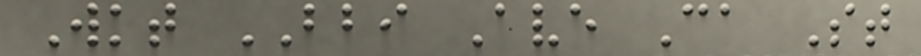Wkt BBI Ave Ca St
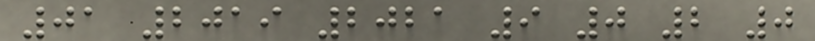01 2019 2021 9 0 2 0
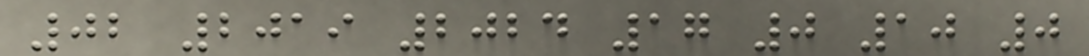02 2019 2024 17 0 10 0
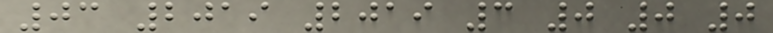03 2019 2019 3 0 0 0
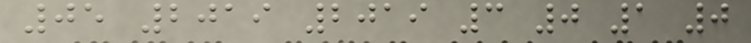05 2019 2019 3 0 1 0
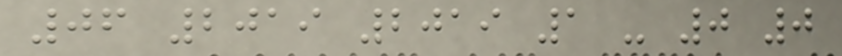06 2019 2019 1 - 0 0
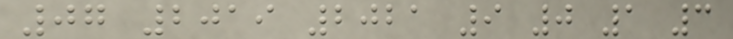07 2019 2021 9 0 1 3
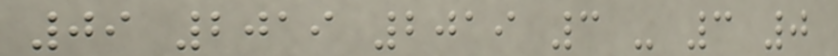09 2019 2019 3 - 3 0
